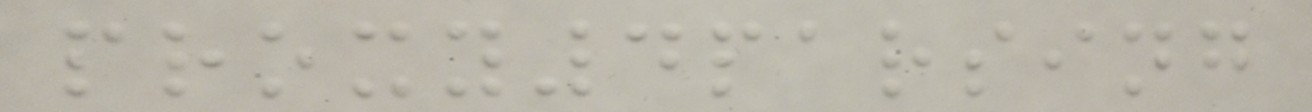proxy4parsing
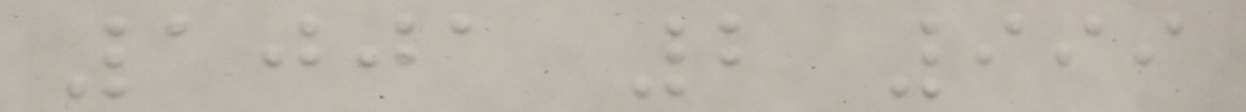1001 2 999
